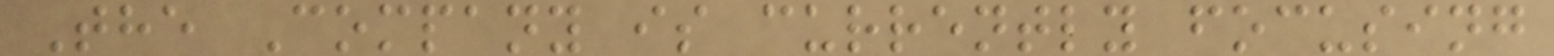The Company is currently focusing
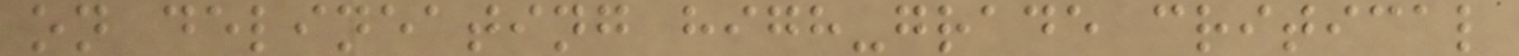on delineating high-grade critical
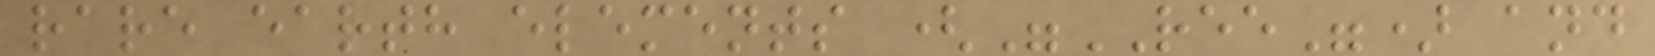rare earth elements ("REE") and
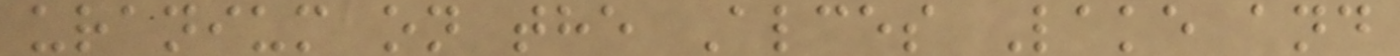uranium on the Alces Lake and
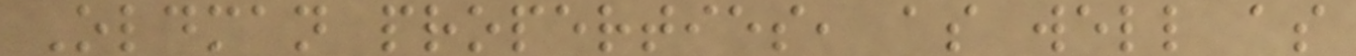Oldman properties, as well as
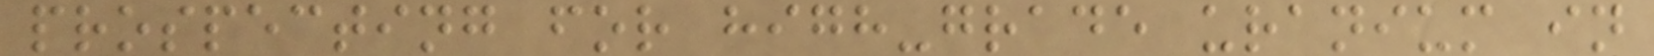prospecting for high-grade uranium in
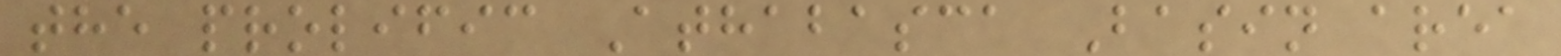the prolific Athabasca Basin area
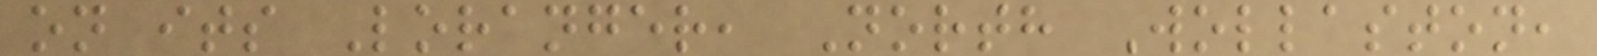on its Loranger, North Wollaston,
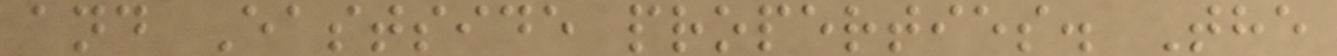and Eastside properties. The
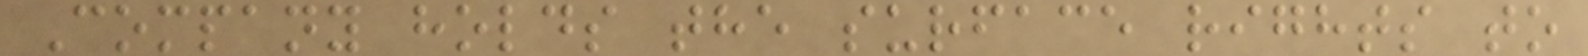Company holds the surface rights to
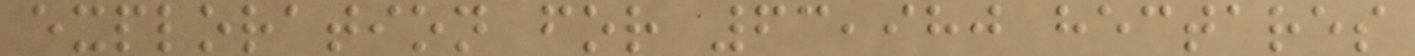exploration for 63,980 hectares
